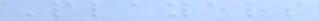Players
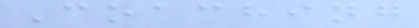Coaching
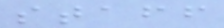staff
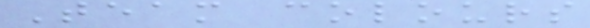Team colours
